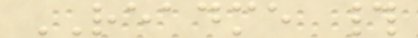README #
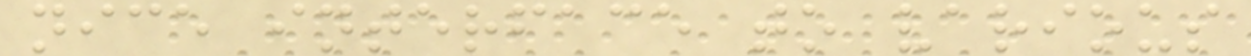nice interface to various
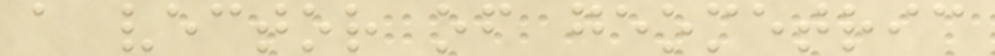a vector of geometric
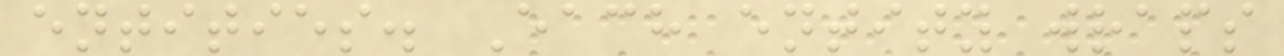entities. Each entity wraps
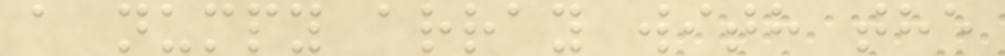a numpy array with the
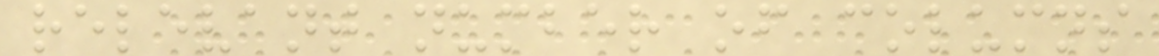relevant number of columns
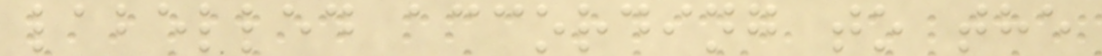labelled according to the
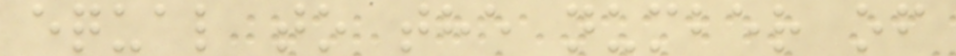equal to the number of
